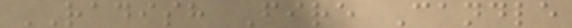RADISH Fire Candle
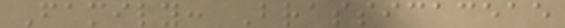Family: Brassicaceae
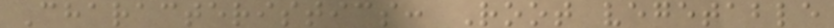Characteristics: Root vegetable
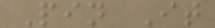Pin It
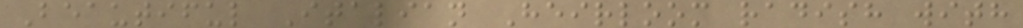Beautiful Italian Heirloom radish with
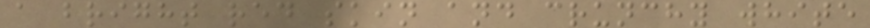a bright red skin and crunchy white
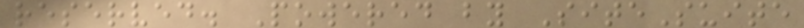reserved. Powered by SiteSuite
